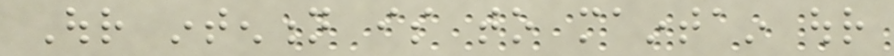Our intention is to maintain our
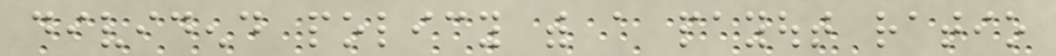dividend policy with a payout ratio
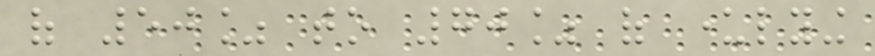of 50% to 70% of underlying
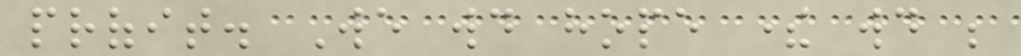profit. We would hope there would be
